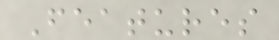Features
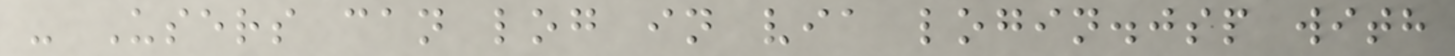- Users can log in via login.jsp with
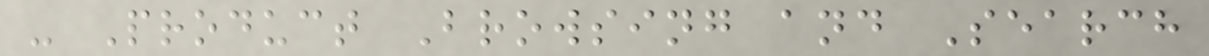- Product Browsing and Search
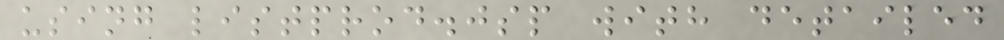using listprod.jsp with detailed
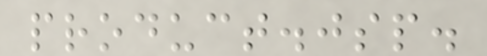product.jsp.
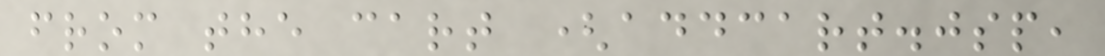from the cart (addcart.jsp,
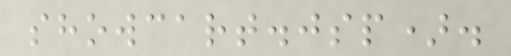showcart.jsp).
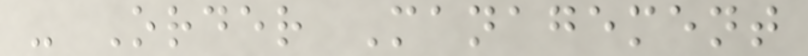- Order Management
